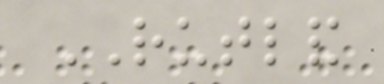RUTLAND
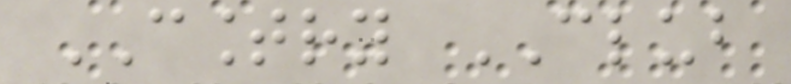COUNTRY CLUB
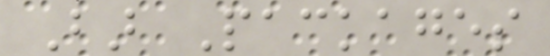Bar Packages
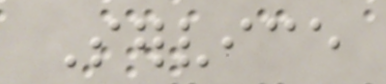Service
